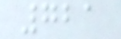721
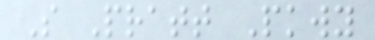S Pratt Pkwy
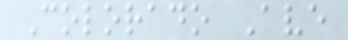Colorado Ave
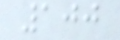100
